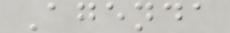Agenda
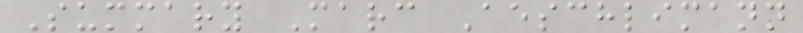Summary Marc Aeschlimann
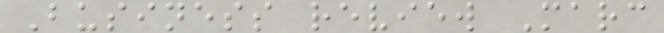Business review Marc
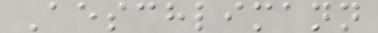Aeschlimann
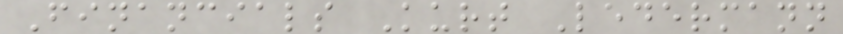Financials Kurt Ledermann
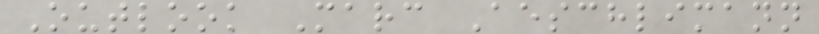Outlook Marc Aeschlimann
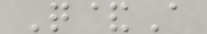Q&A
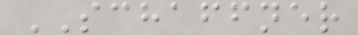SCHAFFNER
